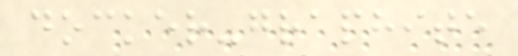docker-graphite
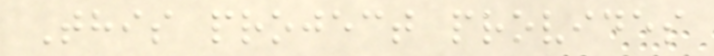This project provides
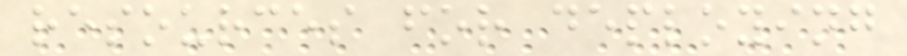resources for deploying
